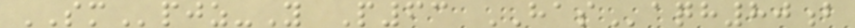SMpjz-Y P63 HASaqh80b
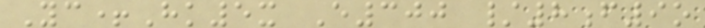Yc+Hk5x E300 /8f9o
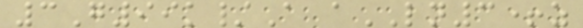3G99k/A aLN3+z
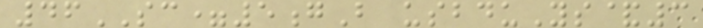46SC=5gB usbduYs&3
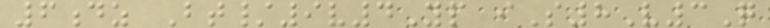6dz Bt/9v4Yp iS8V3Q
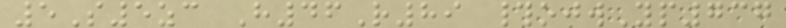5S5zc H46R89 #ojwYp737
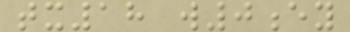tx18 w0ey
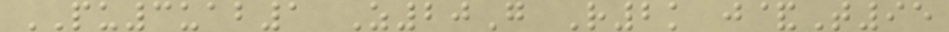PU3uab1 Z20G R2k j&T95
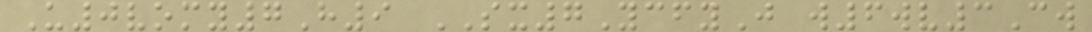U0vomy7H9 SX7YcfyJ w6wv3Cw
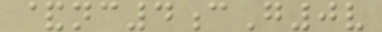&nc4cG0v
